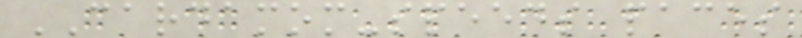CARDAMOM-speeds paces
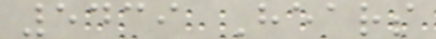5439 Hears
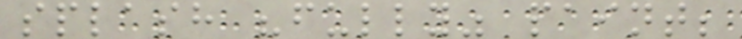splash "fully" paint;
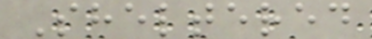Sheltered
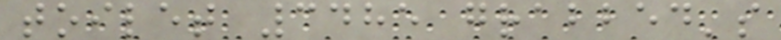toilet 3485 grabbed's
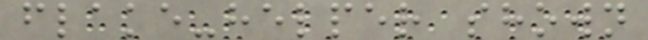flake-helper shown
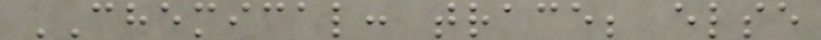CHEMICAL: trace; else
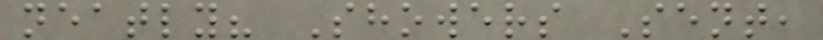neatly? Showers Sent,
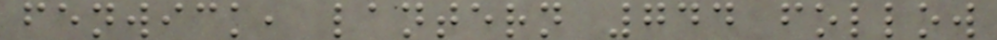fenwick, lantern 744 follow
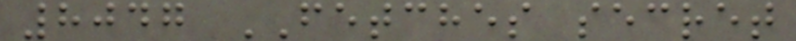8047 FETCHES secret
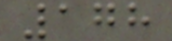178
